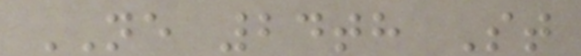NE 24th St
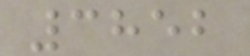3852
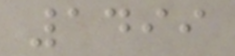1499
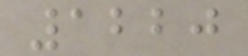1220
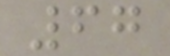67
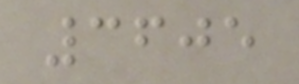3605
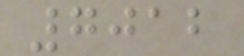7012
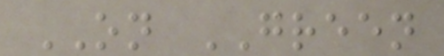ON GREEN
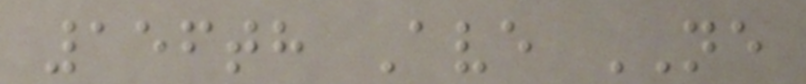156th Ave NE
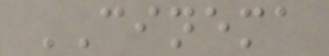CINEMA
